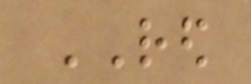RED
